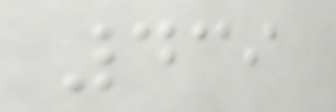439
